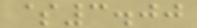$3.00
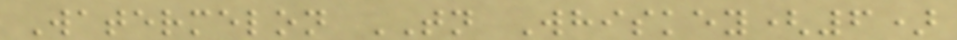Watermelon TN Whiskey(6)
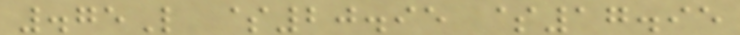.75L $20.95 $17.95
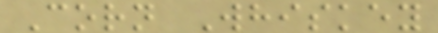Corn Whiskey
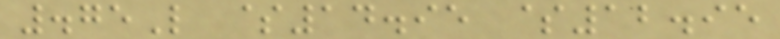.75L $14.95 $12.95
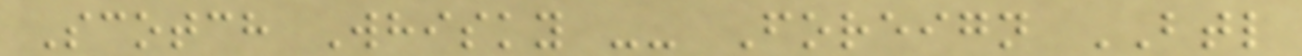Scotch Whisky -- Foreign BTL
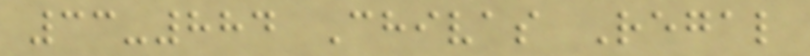33-884 Chivas Regal
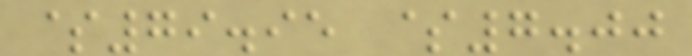$79.95 $7.00
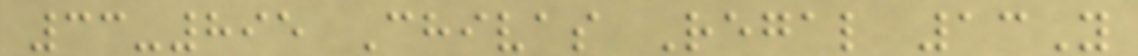33-895 Chivas Regal 13Y
